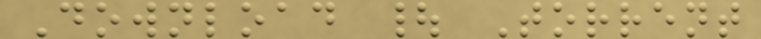Download | Torrent
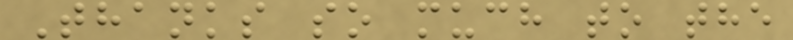Thanks so much to the
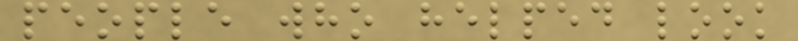people who helped look
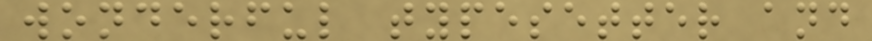wonderful typesetter and
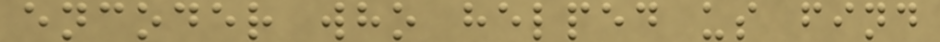encoder who helped us find
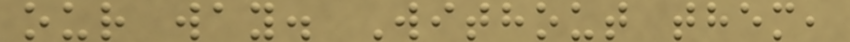our way. Without them,
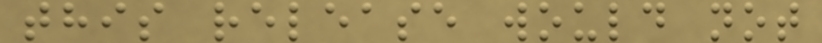this release would not
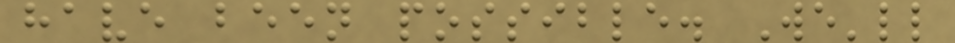have been possible. We'll
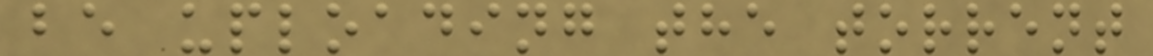be uploading the torrent
